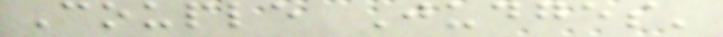Couple Judges'
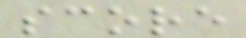score
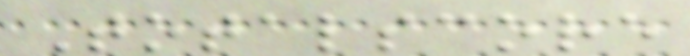Totalscore
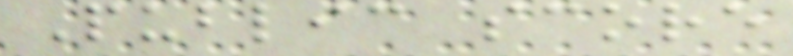Public score
